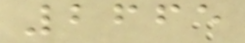2665
